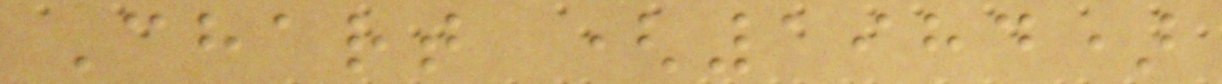Chart (1984)
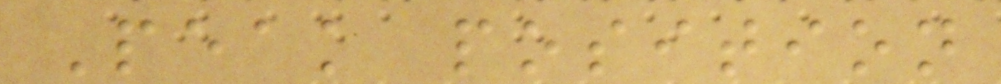Peak position
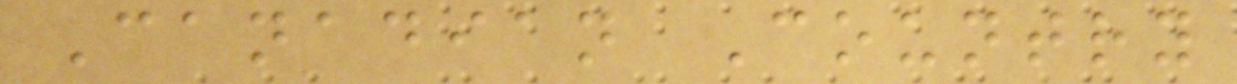Canadian Country
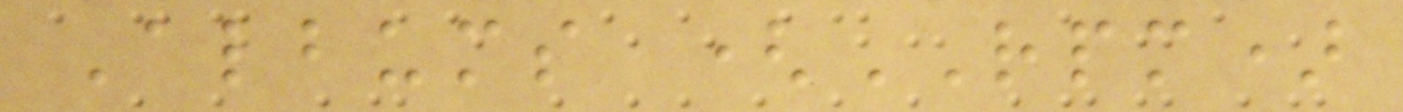Albums (RPM)
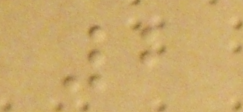2
